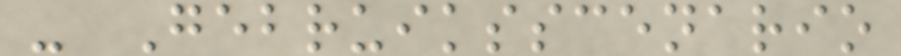- Gebruiksscenario
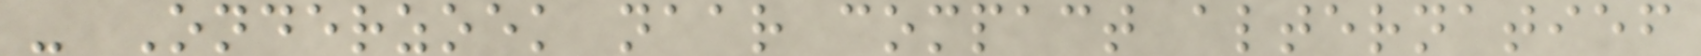- Onderzoek naar compact alternatief
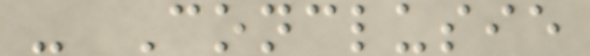- Conclusie
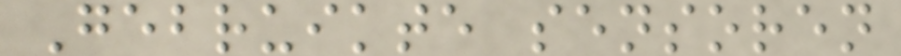Gebruikte sensoren
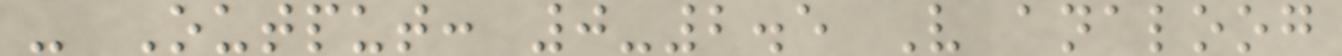- Output: 0-2.5 V analoog
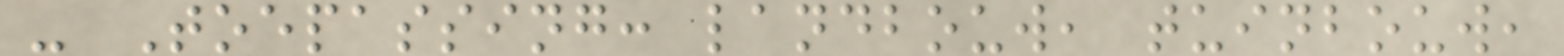- Toepassing: landbouw, tuinbouw,
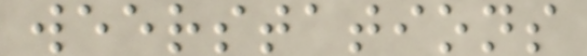weerstations
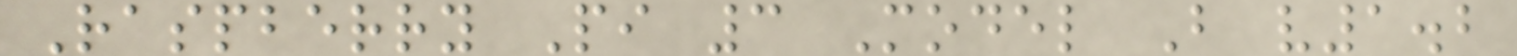Raspberry Pi 3 Model B v1.2
